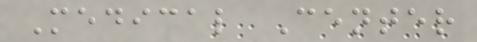Medical Center
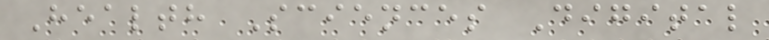Health Sciences Digital
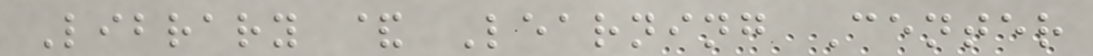Library & Learning Center
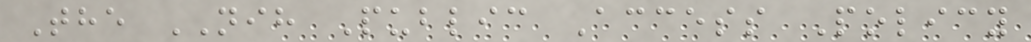The NIH Public Access Policy
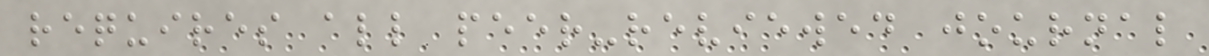requires all peer-reviewed journal
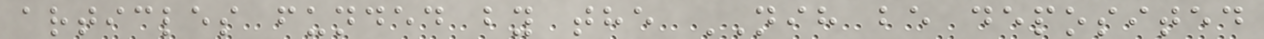articles funded by the NIH be deposited
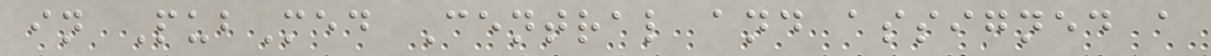in PubMed Central and assigned a
